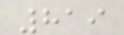819
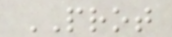PROT
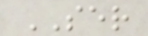SER
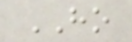HO
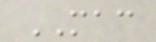MAC
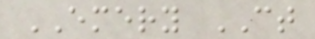EMERY CT
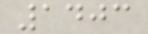1403
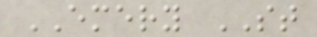EMERY ST
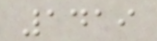1419
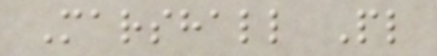Marshall Pl
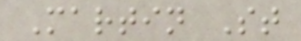Martin St
